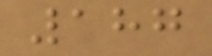187
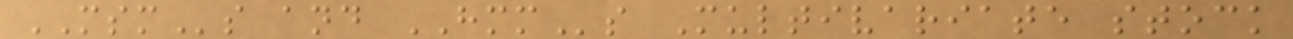MSMs and HMMs Multivariate stock
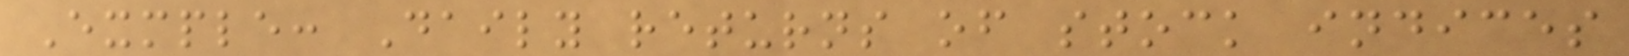Exmple: Daily returns of stock indices
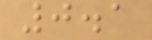0.1
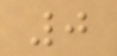0
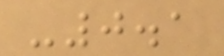-0.1
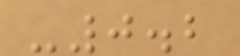-0.2
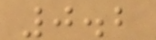0.2
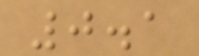0.1
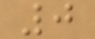0
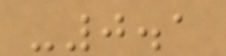-0.1
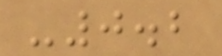-0.2
